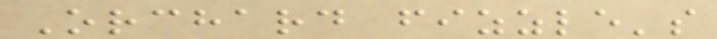Orchard fizzle's
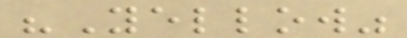"Yellow"
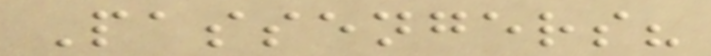Passengers?
